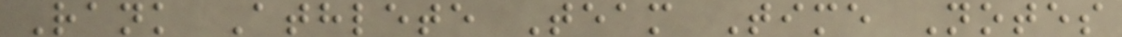Rank Athlete Team Time Notes
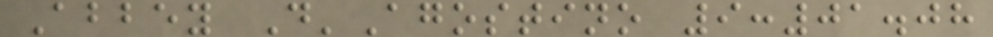Abbey D'Agostino 9:01.08
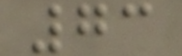73
